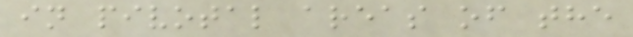in pivotal areas of the
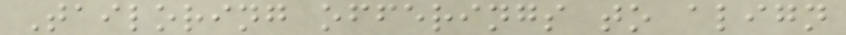Tailoring offerings to align
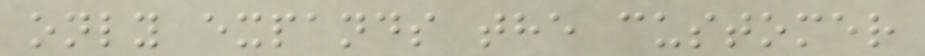only expands the customer
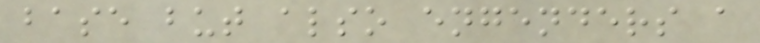base but also engenders a
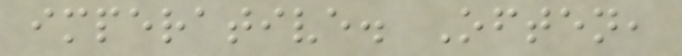imperative. Often,
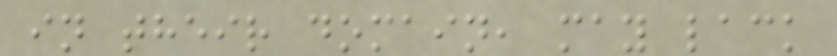in their domain, may lack
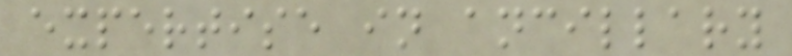expertise in ancillary
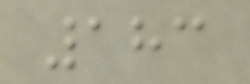183
